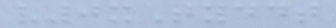v0xTyddt
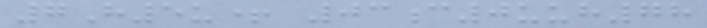7H5u+ 03c0uuh78
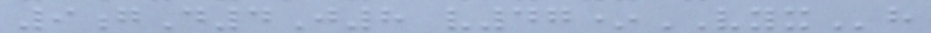9gD4J8 v47*VYXh
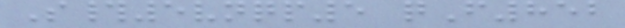S#5vnqp5 qF852
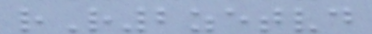rR2zetvd
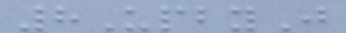8UpbyJ
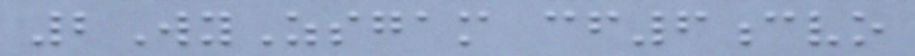2WyZsgam cf6cvo
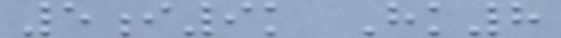5i9k Hk8
